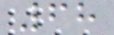68
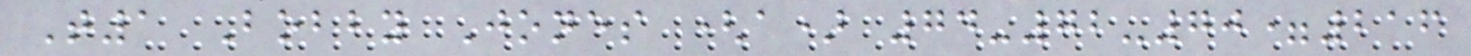T1 Bobby Jones (a) 74-72-70=216
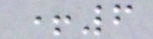+6
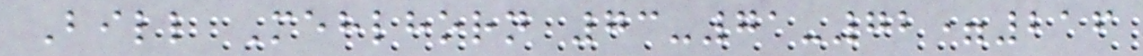Bill Mehlhorn 73-71-72=216
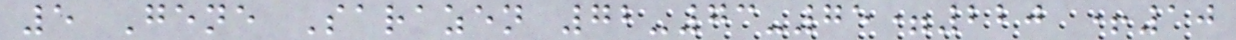5 Gene Sarazen 72-73-75=220 +10
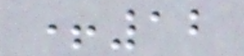+12
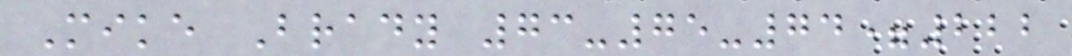Mike Brady 73-75-74=222
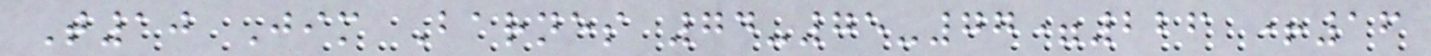T10 Jim Barnes 74-75-77=226 +16
